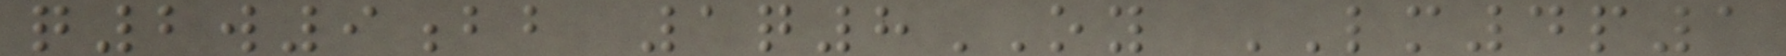q2w9bb 1q8OY LM4p1
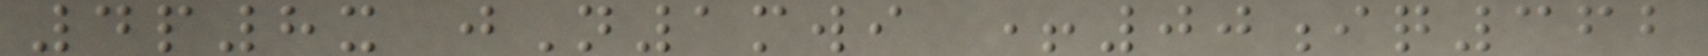4p8x jN1mwi +00iq362
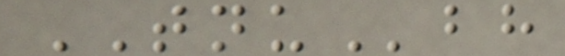TNUbh
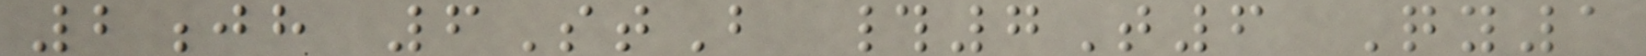2jh 6StB #7T6 Qy1
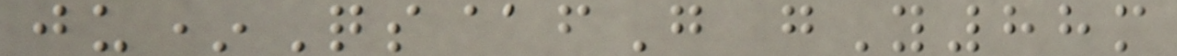ju*Qs@fG gY88m
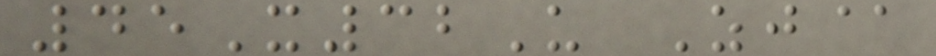45X32U Zj@
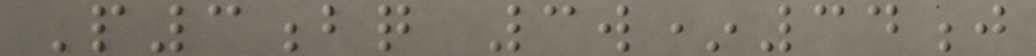P3bq 3w*34j
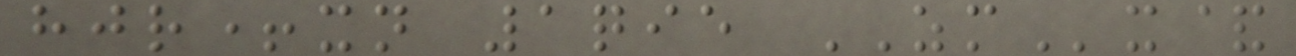hjr+xn 1qie ZMx&
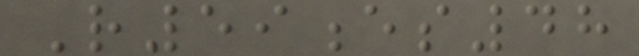R59es48
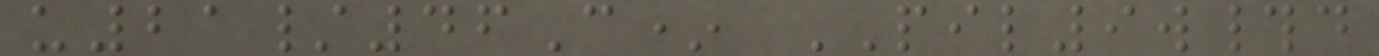u21/46C* PIL9w#d
